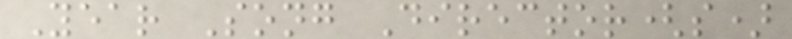Year Song Director(s)
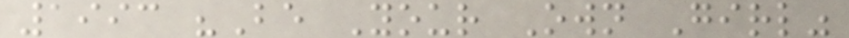1993 "Be Your Own Girl"
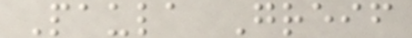Paula Greif
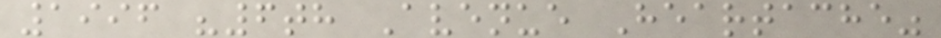1996 "6th Avenue Heartache"
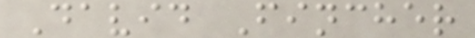David Fincher
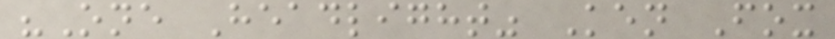"One Headlight" Ken Fox
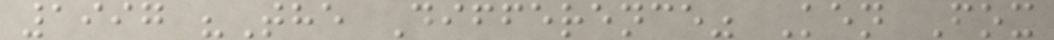1997 "The Difference" Ken Fox
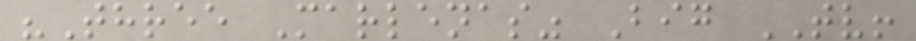"Three Marlenas" Big TV!
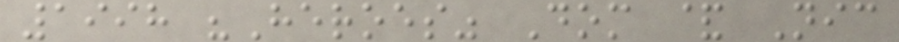1998 "Heroes" Dom & Nic
